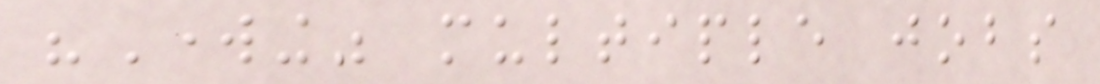"Working" multiple jobs
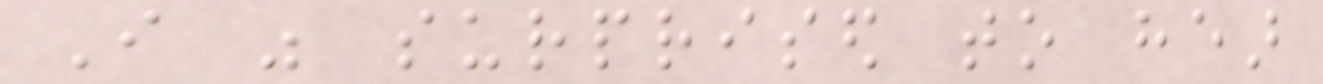I was surprised to hear
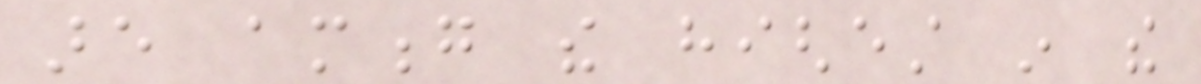are among the highest in the
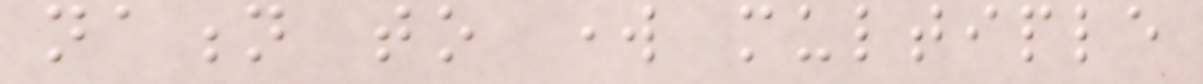nation to work multiple
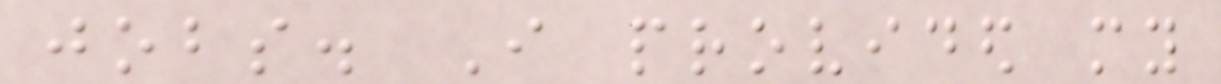jobs. I provided my
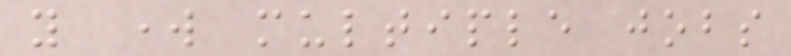you work multiple jobs
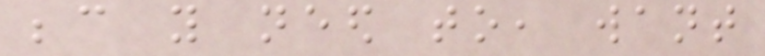because you need to, want
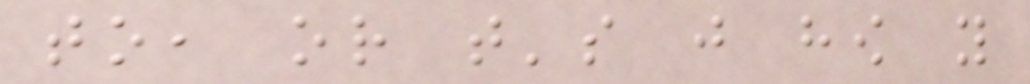to, or that's just how you
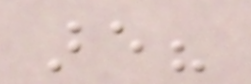are?
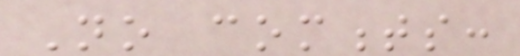No comments:
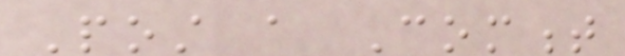Post a Comment
